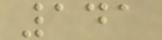141
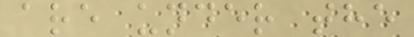are under the
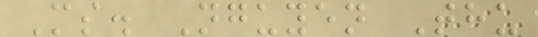Ms. Nguyen Thu
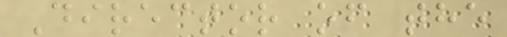Director of the
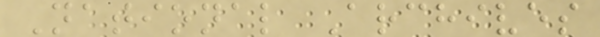National Archives
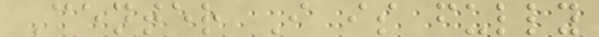Center I is fully
